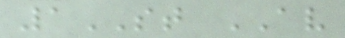1ST AV
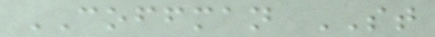COFFMAN ST
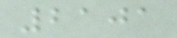2101
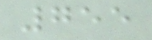755
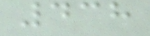438
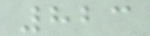823
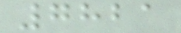7821
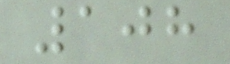108
